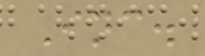Inc.
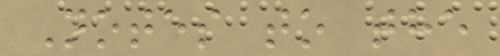Notes to the
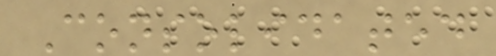Consolidated
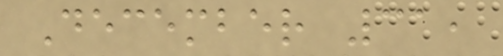December 31,
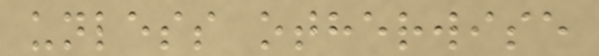unless otherwise
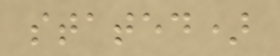stated)
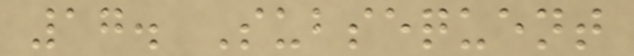17. Subsequent
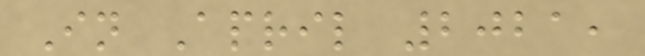In April 2021,
